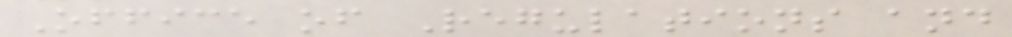Office of Regulations and
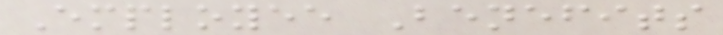Employee Benefits
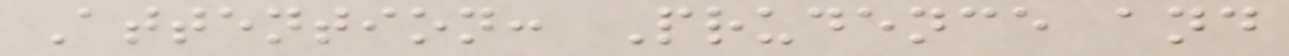Attention: Prudence and
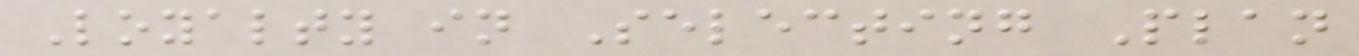Loyalty in Selecting Plan
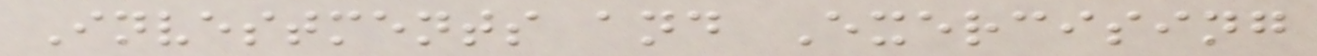Investments and Exercising
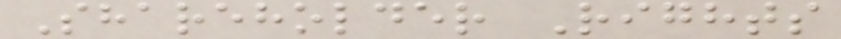Shareholder Rights
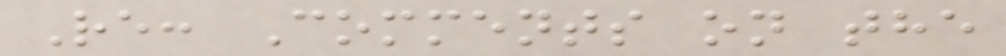Re: Comments on the
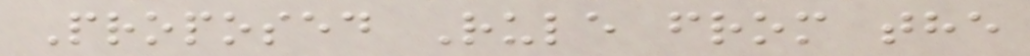Proposed Rule from the
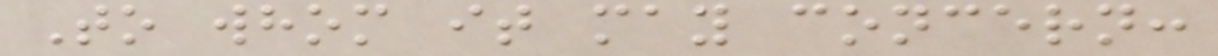To whom it may concern:
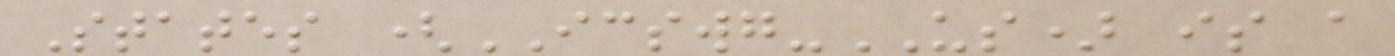States (ICSWG-US) is a
